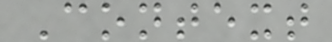Context
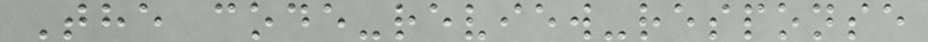The code-review-response
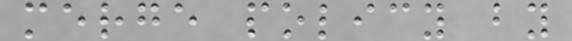merge policy by
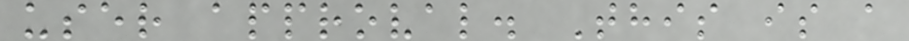user approval. This is a
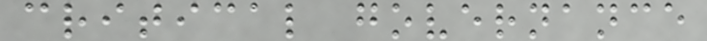critical governance
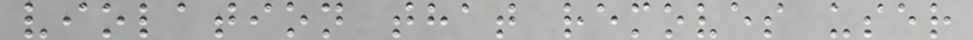violation that removes user
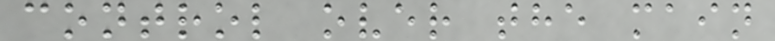control over the main
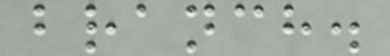branch.
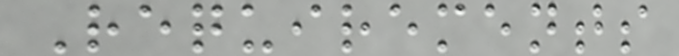Requirements
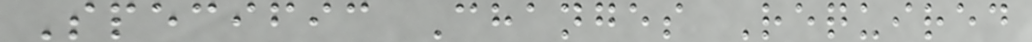Specific Changes Required
